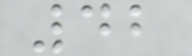42
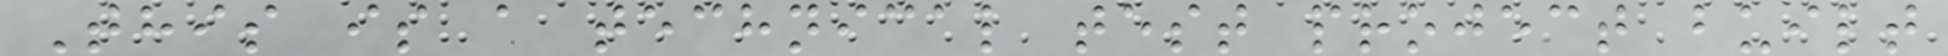This is a technical test project built
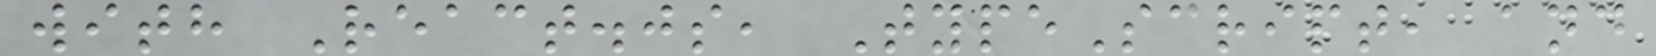with React.js, TypeScript, and
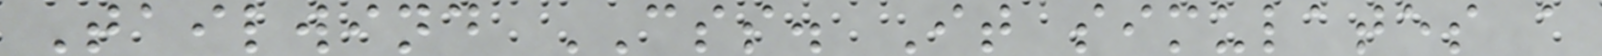Tailwind CSS. It simulates a
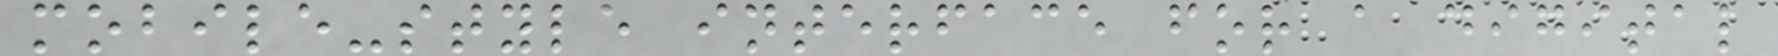mobile-style interface for a digital
